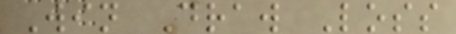Win Draw Loss
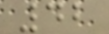42
